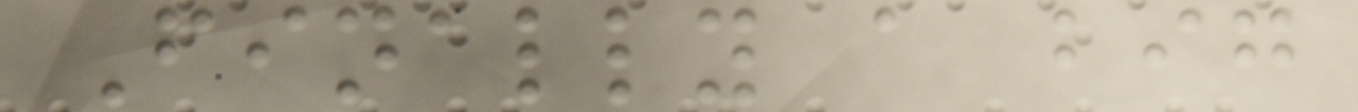Finally a big
